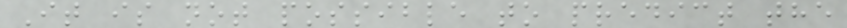It is not possible to predict the
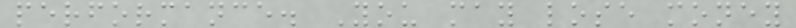performance. You may lose money
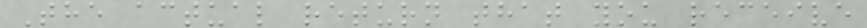The actual return that you receive
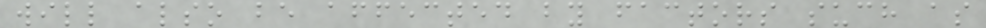will also be affected by factors such as
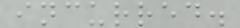incurred.
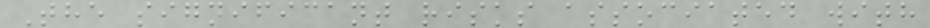The significant risks associated with
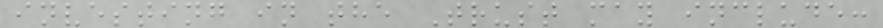investing in the Trust may include:
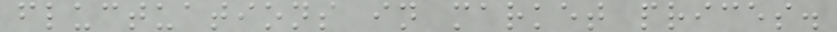fluctuations in market prices.
